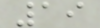19
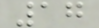17
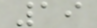19
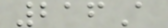216A
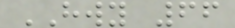HWY 66
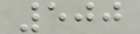500
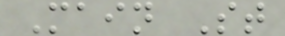Main St
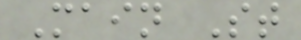Main St
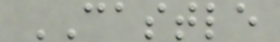CASTLE
